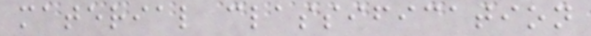material classification
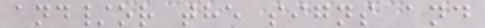and/or the signs and
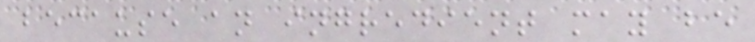because an ingredient may be
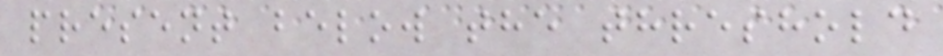present below the threshold
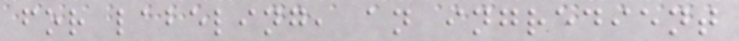for labeling, an ingredient
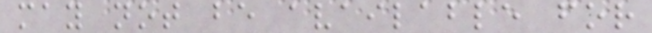may not be available for
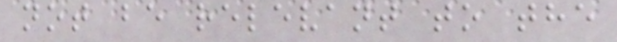not be relevant to the
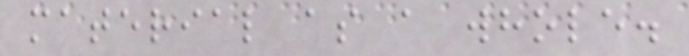material as a whole.
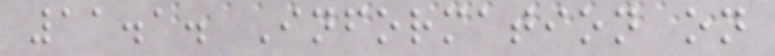11.1. Information on
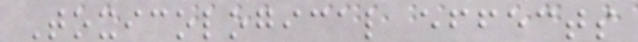Toxicological effects
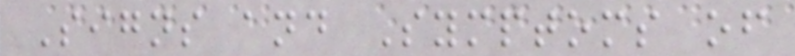Signs and Symptoms of
